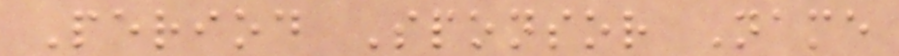Period Sponsor Name
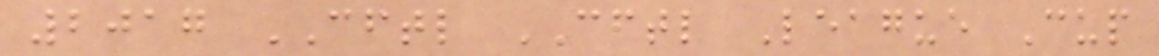2017 CFTL CFTL League Cup
